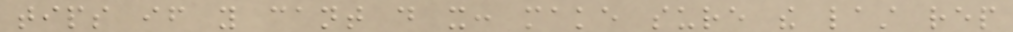tips if you cant do it: make sure the last rep
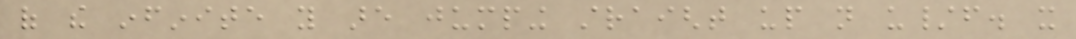of the infinite you are jumping straight up not u/f. it
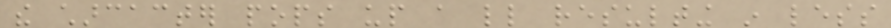the charcacter pops up a little resulting in less
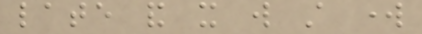late and it will still work
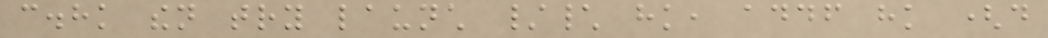c.hk then try launch /\ hk, addf hk (do
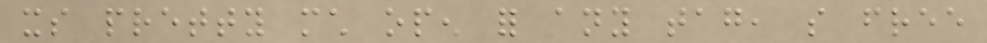its pretty much open for any tag, so free
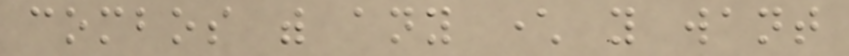combos with any character you want
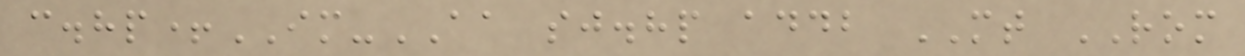c.hp+IM-AA sj.hp addb MT ROM
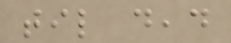til dead
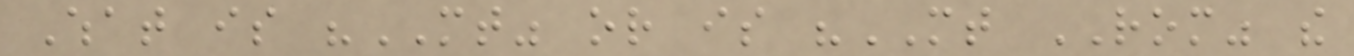What is "MT" or is "MT ROM" the
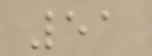51
